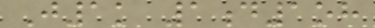J1k 1d1oh
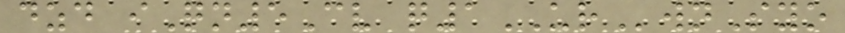dzd iQn5Cv q1URwnSyo
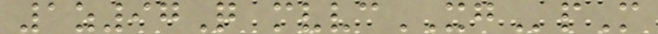1z97Q mvvcXGpM
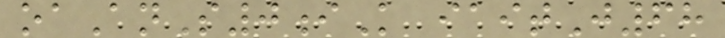oaAnS0iK iaitJ68
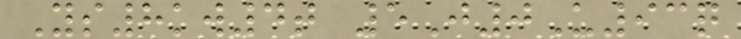Ys8kw4t 5J0U93q
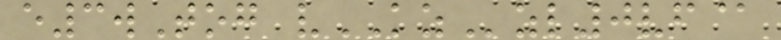e3wTog vKZzl0vf@
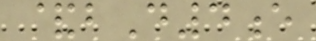&bD4e
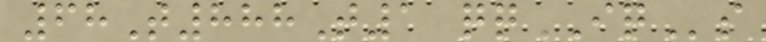68T888T1 qqIQs
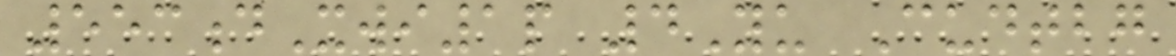553dXwi1p 4Yu Cudtbg
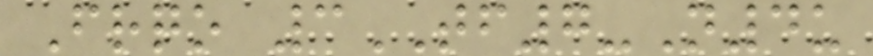Frqo 3TF7-N4u
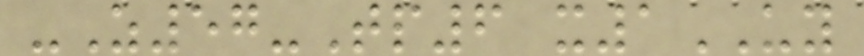-Z57-Tp6 x1UY
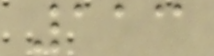113
